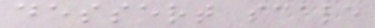dessert scale
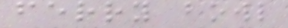ferry bowl
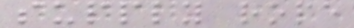supply rope
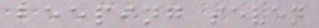beeping seven
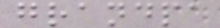grandpa
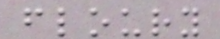floury
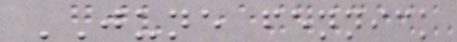JUNE fennick
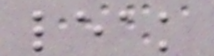leak
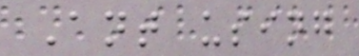Ant using
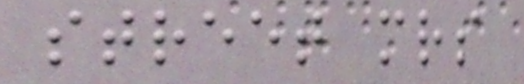street mrs
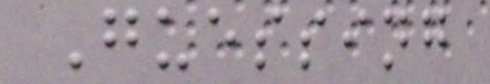Guessing
